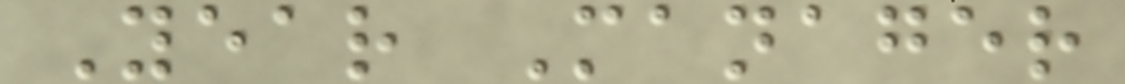Year Manager
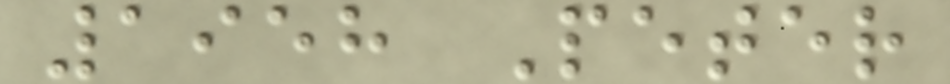1958 Peter
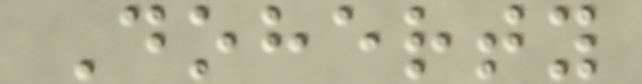Doherty
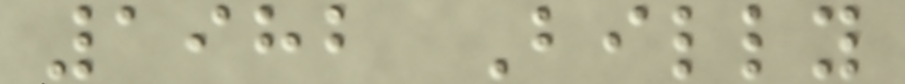1982 Billy
